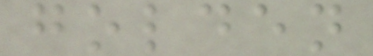golden
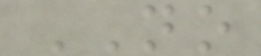NO
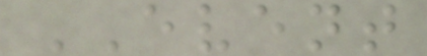EVENT
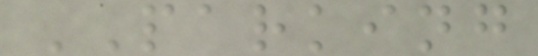PARKING
